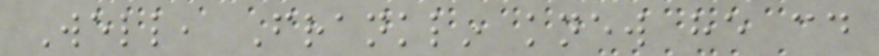Well, Franklin knew he could
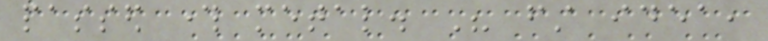passed through metal. His first idea,
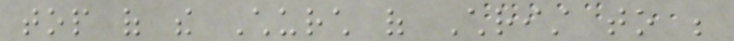top of the Church of Christ to be
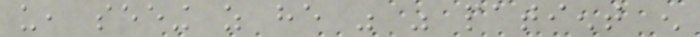us, seeing as he was was patient enough
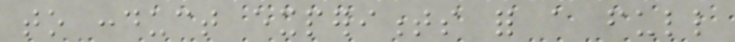to conduct experiments for a full
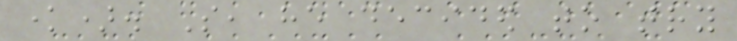know). So, he decided to try
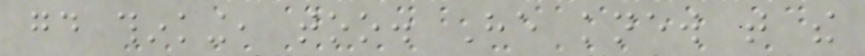good thinking, too. He knew that the
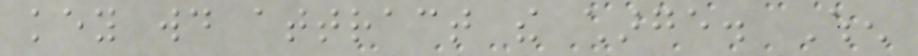key would attract the charge. When
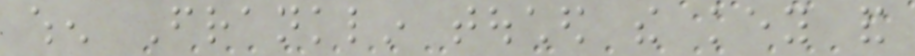when Franklin touched the key and
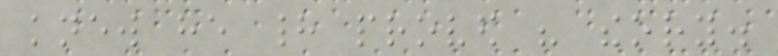knew he had proved his theory.
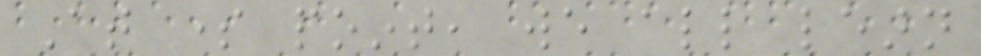At some point, we all learn
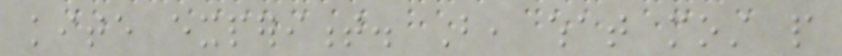kite experiment. But, what most people
